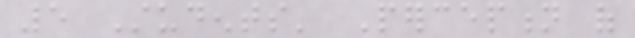5 Students' Perception of
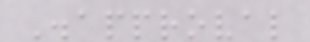Disapproval
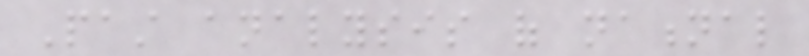Past analysis of national
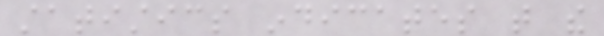statistics indicates that the
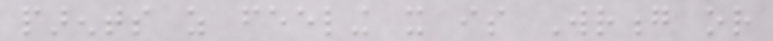parents as feeling it is Wrong or
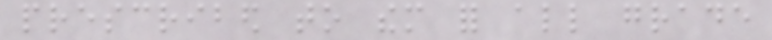prescribed to them for all grade
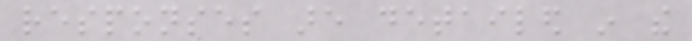responses are detailed in the
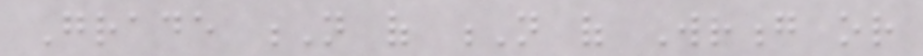Grade N of N of Wrong or
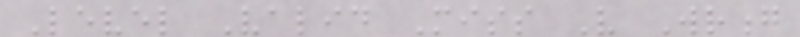Level Valid Miss Very Wrong
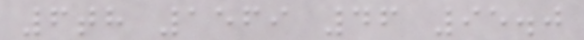6th 1569 46 95.0
